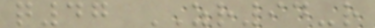q47 ZR94-r
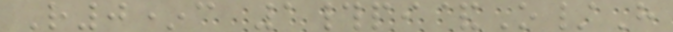R0*c 1#pi&O/H
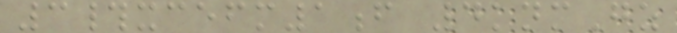3#xcefm1f 4knmGz
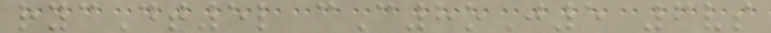rycDt5l cC8oJ5 6vs
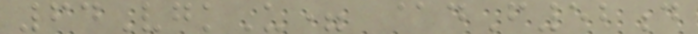64VgkU= @dF52d
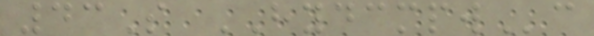43S HYDCMPWc
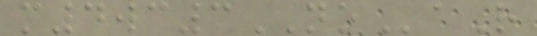m4wc3NOaR
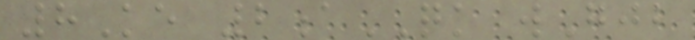8Ke 2aQK wGjb
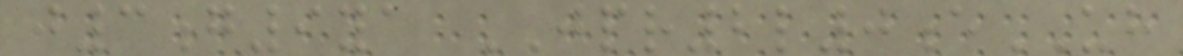j3g9ya JPR2l0eUH
